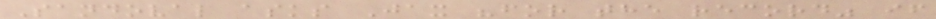Sandoval asks Jax "for the record" if
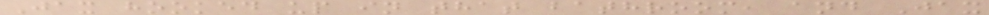Jax hooked up in that bathroom, and Jax
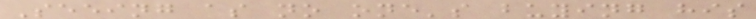Seeing as no one's buying his
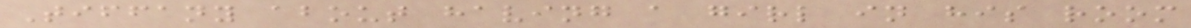Tiffany about having a girl in his room
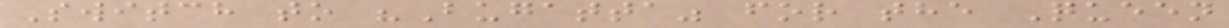Switch to "Bugatta" for the Queen
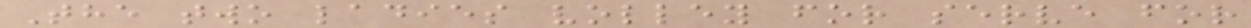The two ladies volley for serve for
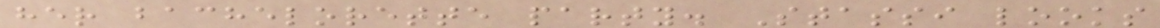her bachelorette party. Stassi looks
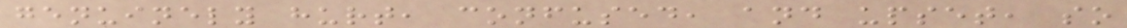genuinely hurt, confused, and upset, so
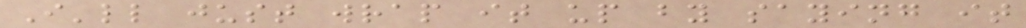I'll just wrap it up by saying it
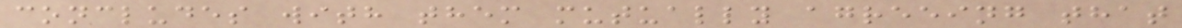concludes with them mutually agreeing that
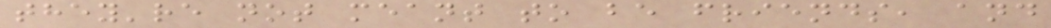they're not meant to be friends, and
